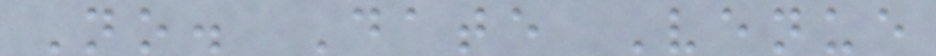No. Date Venue
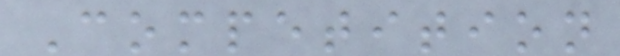Competition
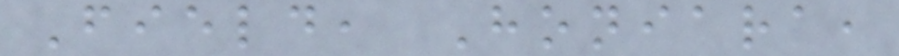Field, Honiara,
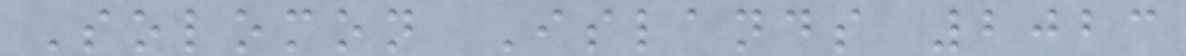Solomon Islands 2023
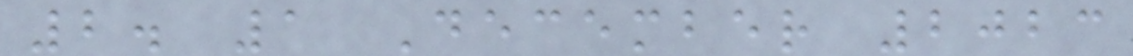2. 1 December 2023
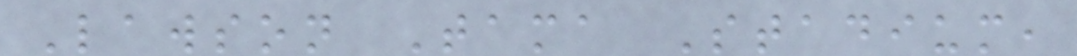Lawson Tama Stadium,
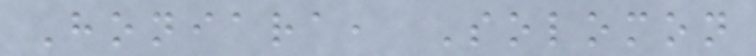Honiara, Solomon
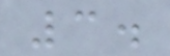3.
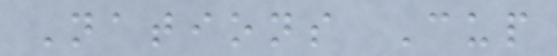Nations Cup
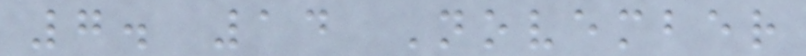7. 14 November
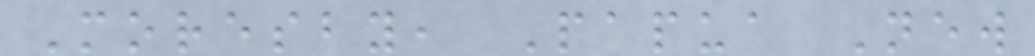Moresby, Papua New
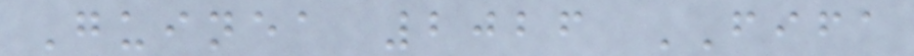Guinea 2026 FIFA
